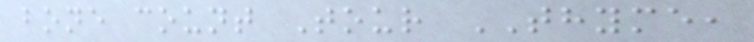bone count Tour THYME,
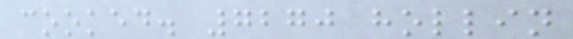cooked. 7270 hollin
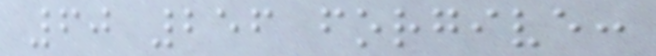60 256 forgive:
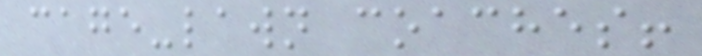cage-lawn coaches!
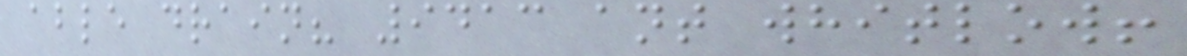able drain? 9413 ant whitlow!
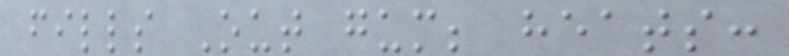fills Out gum; heats:
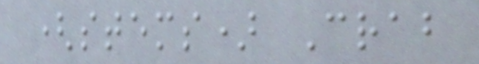(stems) Crab
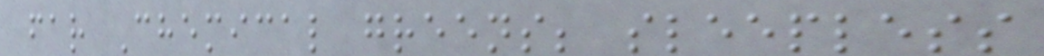far Chemical greens; sleepless
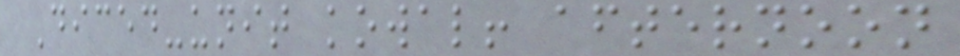Diced-unit kowal! afternoon
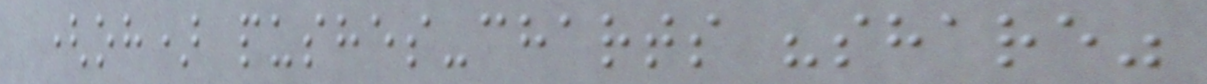(oh) pushes-charts "share"
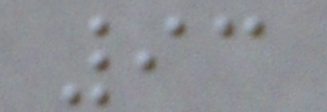93
